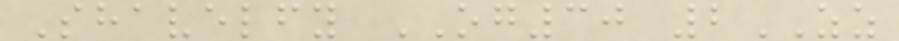Shavelfy OG30 2ZZ
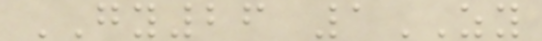GY26 1ZY
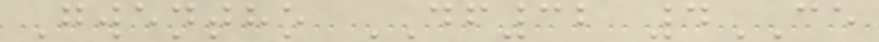Gwentho DF32 4CE
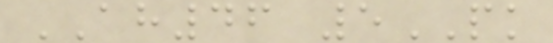AH46 5PK
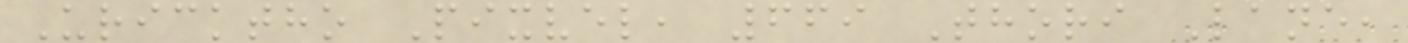Uricktho Pixvel, 669 Thori Lane,
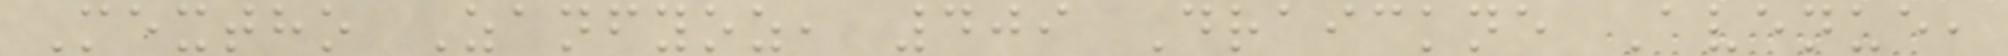Mextho Zanfyoz, 409 Draickne Avenue,
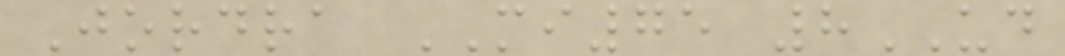Jordra MI75 8UD
